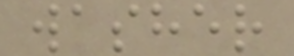washer
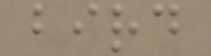bird
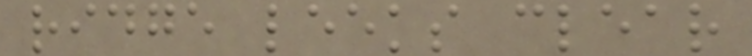ridge leeks clear
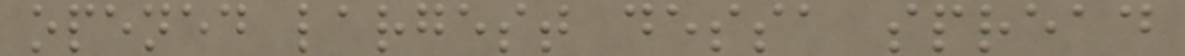opened largest dessa spread
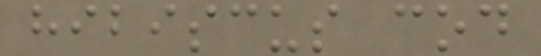hibiscus cod
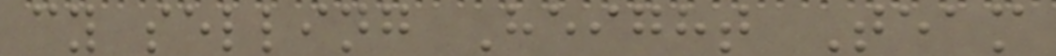cy selling Height Team
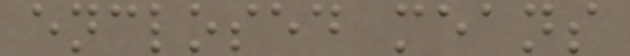enclosed means
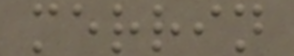merrin
